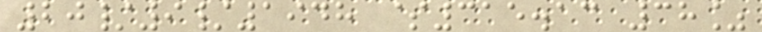20/9/1948 $315.13 38%
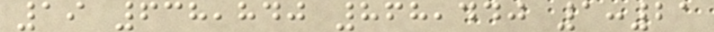19 638,840 868,440 1:21
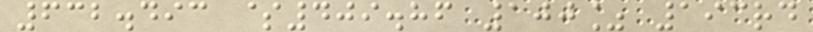632.493 $409.86 100% 193rd
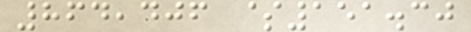864,406 $151.30
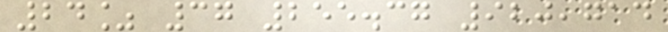24% 37 255.37 920,714
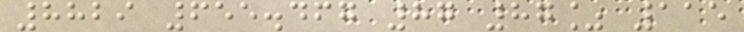8829 655.467 87 87% 115
